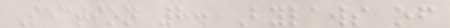Section 8. Bylaws of
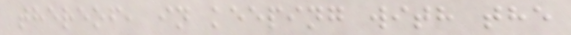thereof, in keeping with the
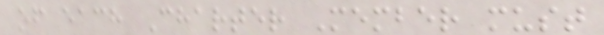of each Charter Member must
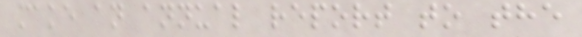make an annual report to the
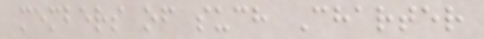members of such Charter
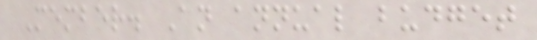Member. An annual budget
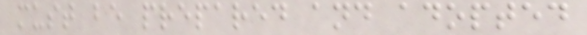must be prepared and adopted
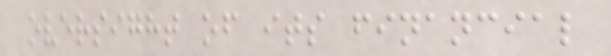oversight of its financial
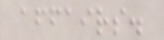affairs.
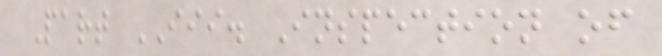Part III. Inspection of
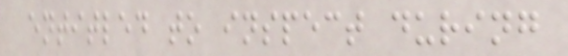entitled to inspect during
